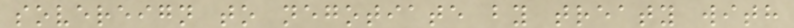sovereign to negotiate by treaty with
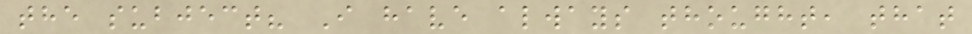the subject? I have always thought, that
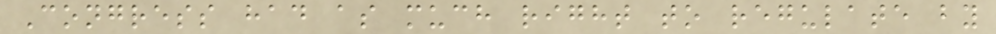Congress had as much right to regulate by
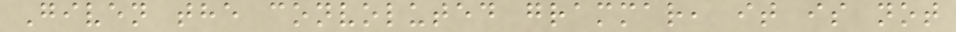Given the convoluted grammar, it is not
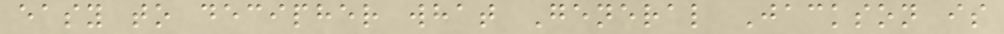easy to decipher what General Jackson is
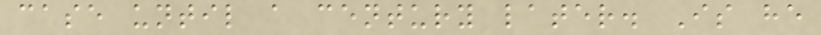case until a century later. Is he
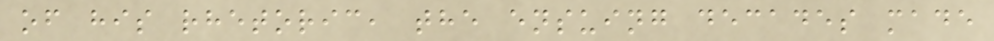of his rhetoric, the ensuing decades made
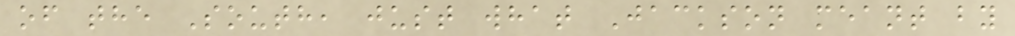of the South, just what Jackson meant by
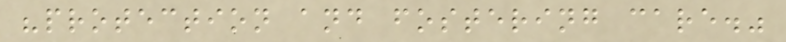"protection and fostering care."
